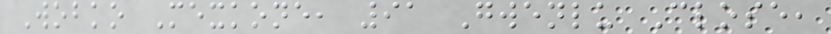Wobko Mexkone, 91 Gwenlu Close,
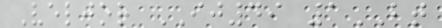Veljor IJ49 1BT
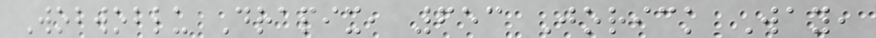Wobwoblu Drapix, 653 Jorick Way,
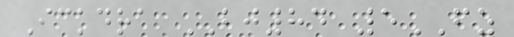Ickdra BJ84 5FZ
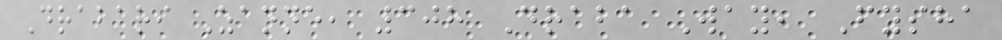Drabari Zanne, 308 Draba Way, Fysha
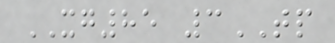XG85 3TP
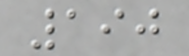190
